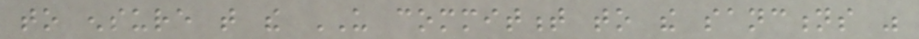to ensure that the US commitment to the sanctions was
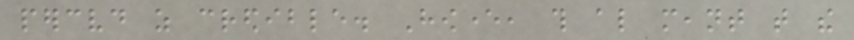perceived as credible. However, this also meant that the
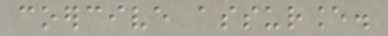coercive assurance.
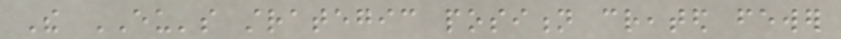The EU's strategic position created fewer
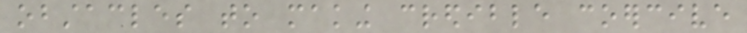obstacles to making credible coercive
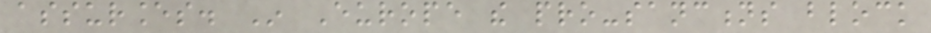assurances. In Europe the pro-sanctions block
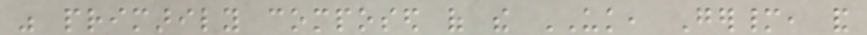was primarily composed of the UK, Germany, and
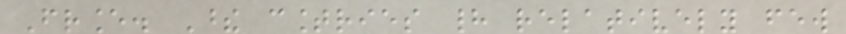France. These countries had relatively few
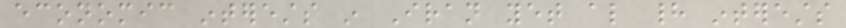economic interests in Iran yet also had interests
